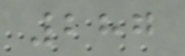287
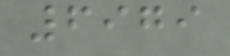6979
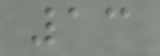13
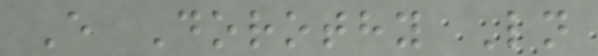E Dorothy Ln
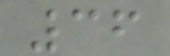36
